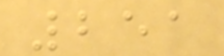251
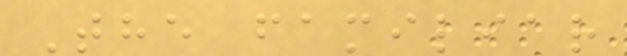The familiar
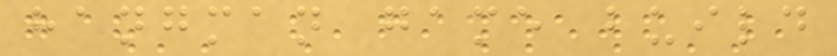hangman game build
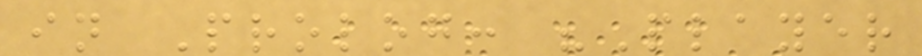in Prolog: "Player
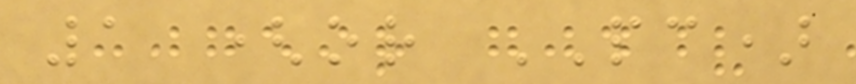1 (or PC)
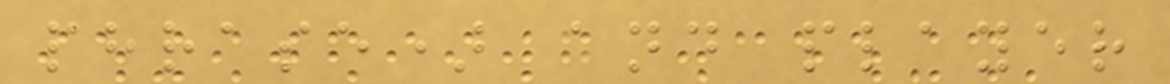phrase) and player
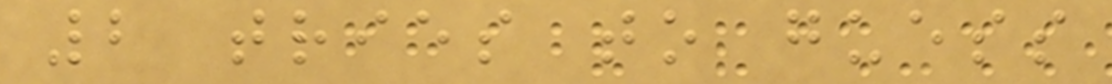2 tries to guess
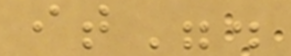it".
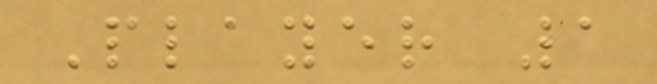Player 1
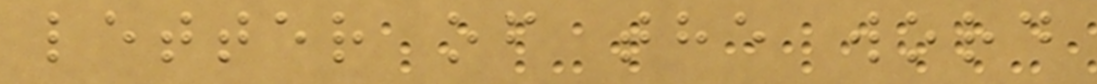letter of the word
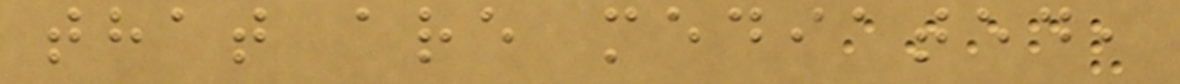that are mediated,
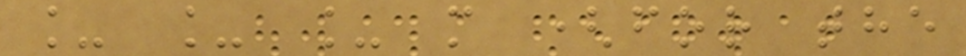_ _ _ m (for the
